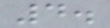4.
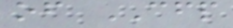of CFP
